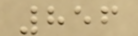856
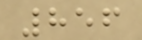856
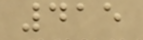415
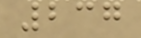237
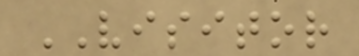VISITOR
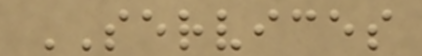SERVICES
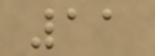11
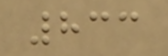833
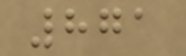871
